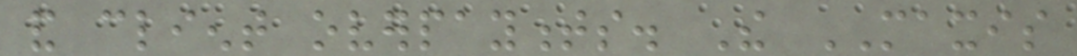and client overpayments. The MAXIS
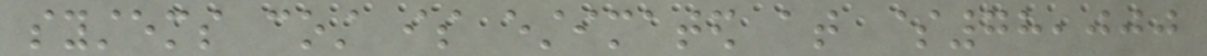systems cost is estimated at $78,000
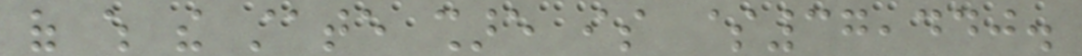of which the state share is $37,440.
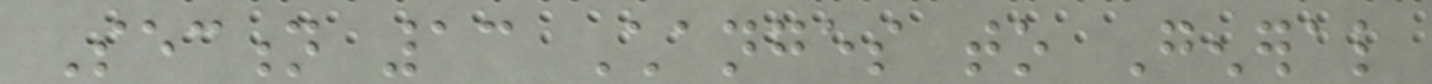Section 13 Changes to General
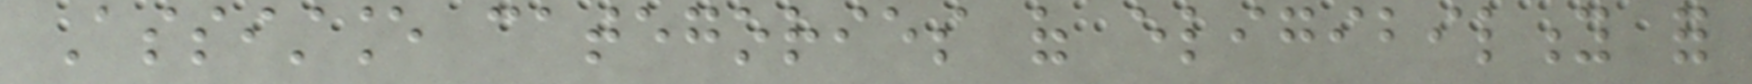Assistance categories of eligibility for
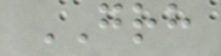GRH
